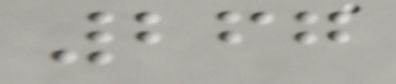267
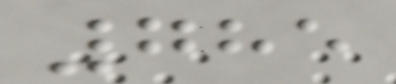785
